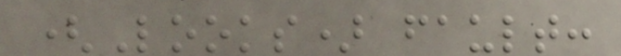(Looks) fault:
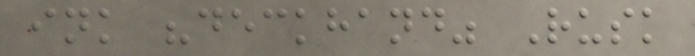ink "deckhand" Rusk
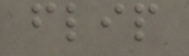flip
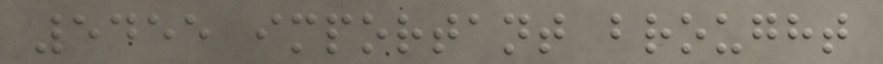5455 important brought
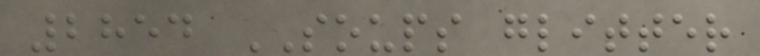2854 SOUPS glitter
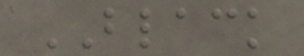BLACK
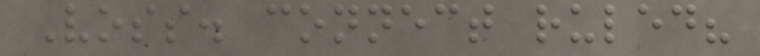Voss. connect ruled?
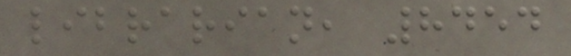librarian, 8454
